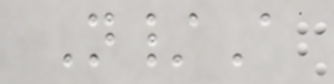N/A
